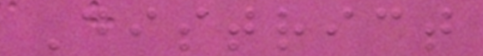District
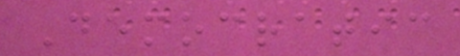Democratic
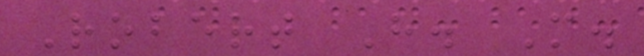Robert H. M.
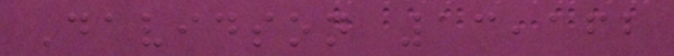Davidson 13,162
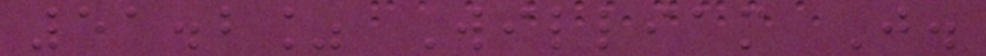51.2% William J.
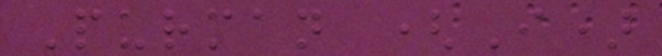Purman (I)
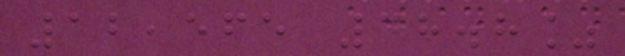12,565 48.8%
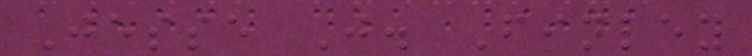Jesse J. Finley
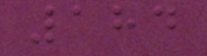184
